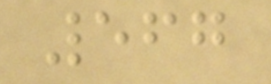567
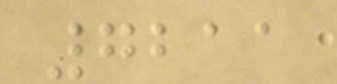7211
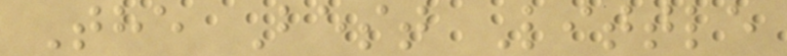The Best Little
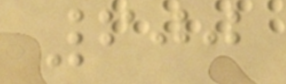600
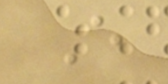E
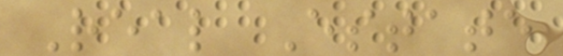Real Estate
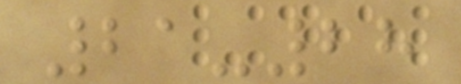21-28
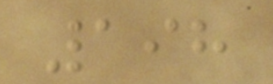198
